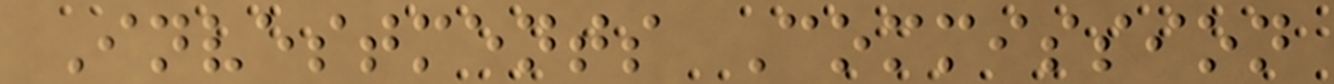Investments Commission
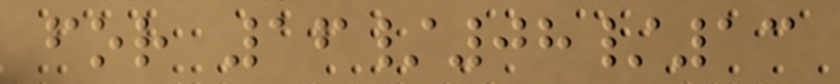for 16/08/13
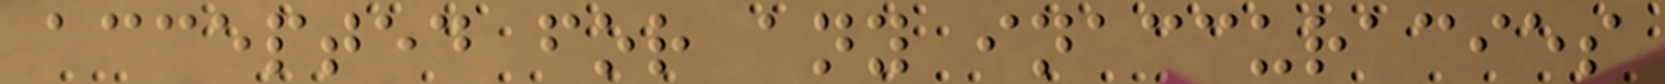accepted for any inaccuracies
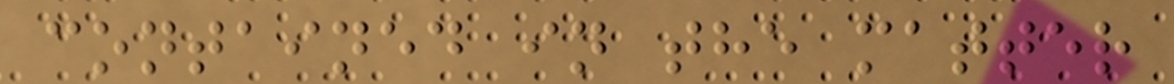contained in the matter
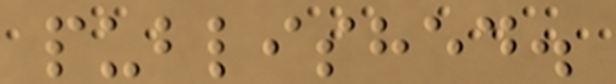published.
